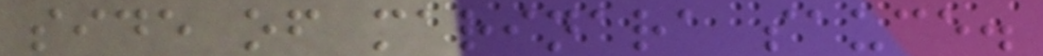side of marinara sauce.
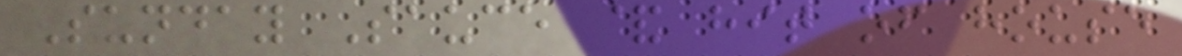Sunday Sauce & hit of house
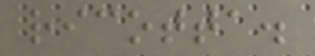ricotta.
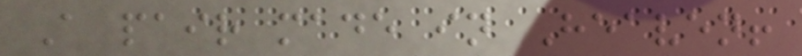A pair made in Heaven!
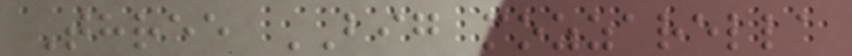Three BIG mozzarella
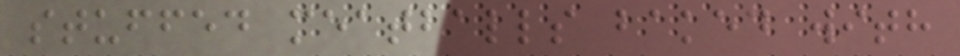stuffed meatballs baked with
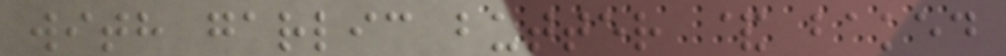with garlic butter & baked
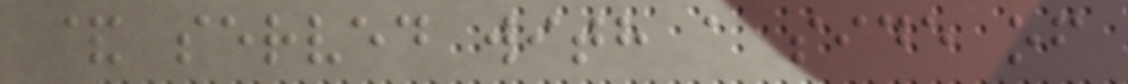& served with a side of
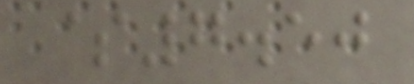$7.50
